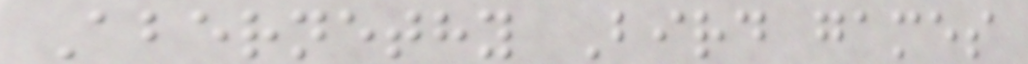Abernethy Bird games
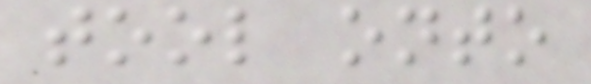tool onto
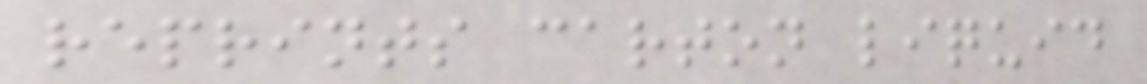reprints carton liquid
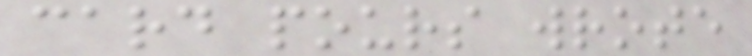card pours wrote
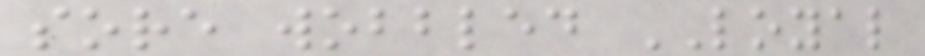sore wobbled LOYAL
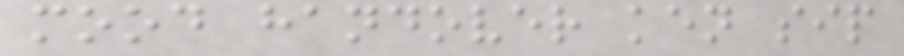mood handover ken sip
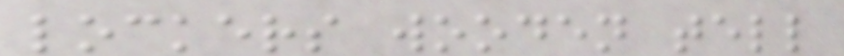lockers wooden tell
